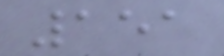151
